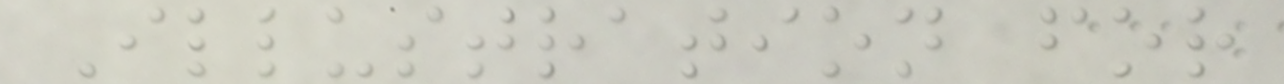Illustration for
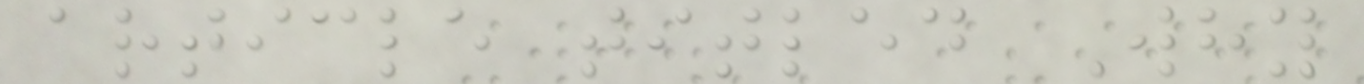article titled Why
